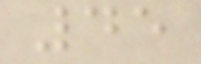45
